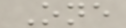One
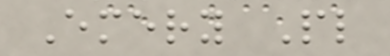Emery Pl
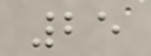25
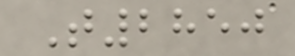T2850
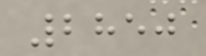2850
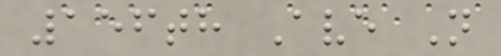156th Ave N
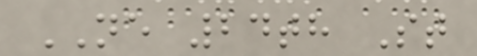NE 24th St
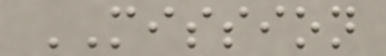MISSION
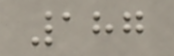187
